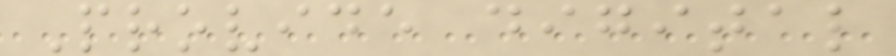Provide digital
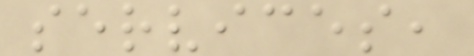services,
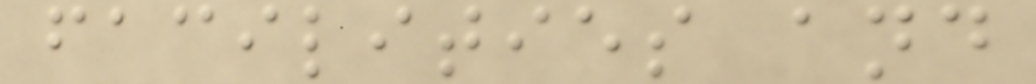facilities and
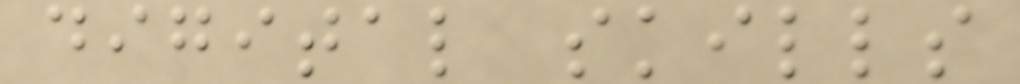digital skills
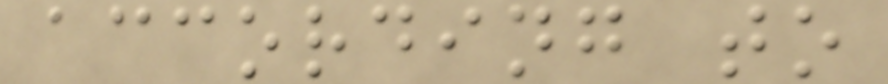according to
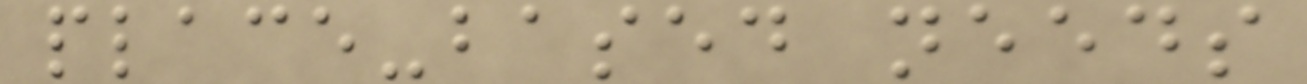place-based needs
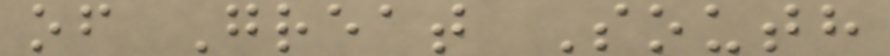of Great South
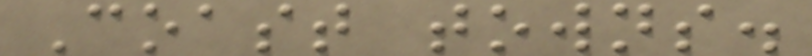Coast towns.
